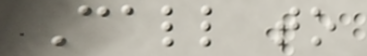Call to
